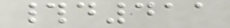#d411
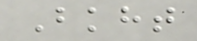Bkht
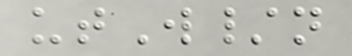utW/n
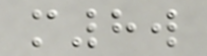m8w
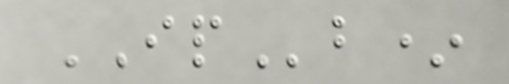IPb*
